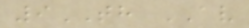9TH AV
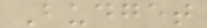Budget
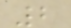2
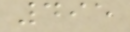495
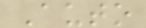Auto
